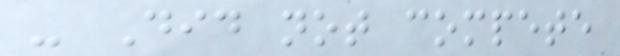- Did not compete
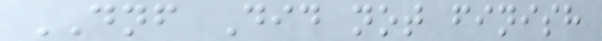DNF Did not finish
